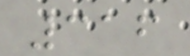316
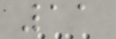11
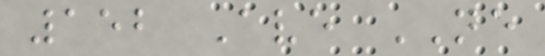152 Ave NE
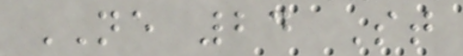NE 24 St
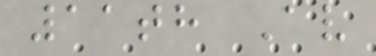11th Av
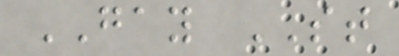GAY ST
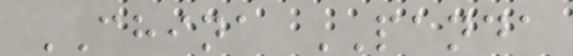CHINA PANDA
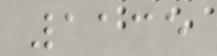1135
